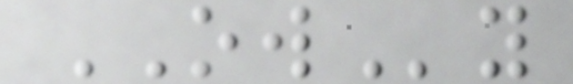OWy
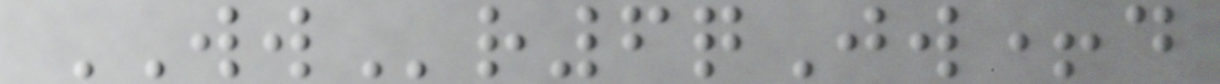WWr6qJw+d
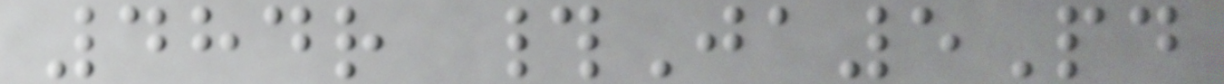484r #Ja5Pd
